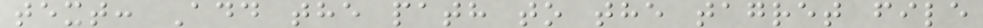text: Add the path to the tagret file
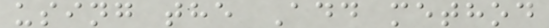using the Add method
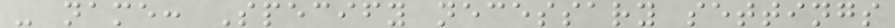- name: Specify necessary settings
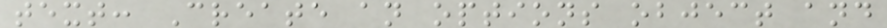text: Create an options object and
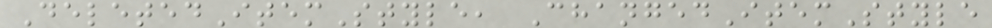DeletedItemStyle, ChangedItemStyle
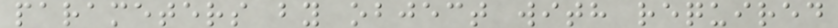parameters by object with required
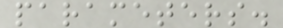parameters.
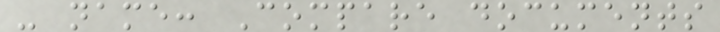- name: Compare documents
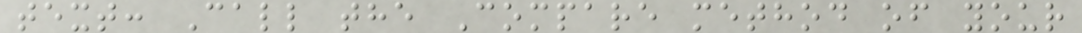text: Call the Compare method of your
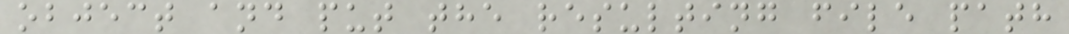object and put the resulting file path
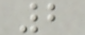2
